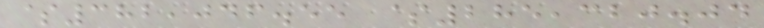$382,046.55 $285,320.04
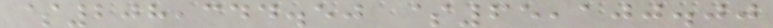$208,344.50 $65,100.00
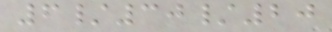6/30/20
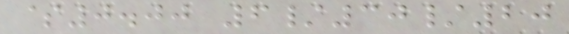$0.00 6/30/20
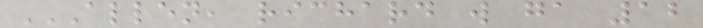ALLEN, RICHARD W GA 12
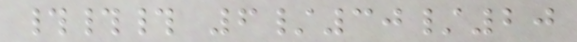### 6/30/20
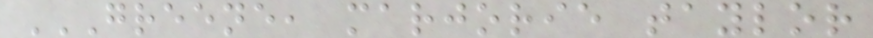GREENE, MARJORIE TAYLOR
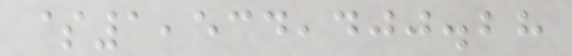$1,534,400.28
